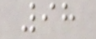98
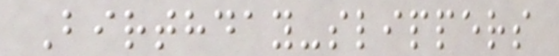Birthday-slippers
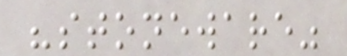"stoneware"
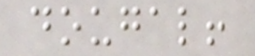dougal!
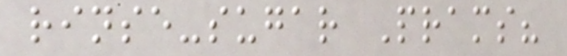rinse-sugar Prams?
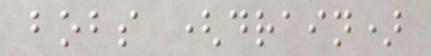bobs (drain)
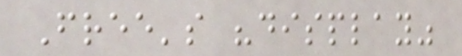Free's "display"
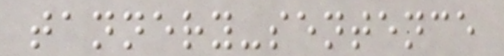tannery-sentence
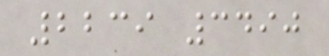2239 3490
